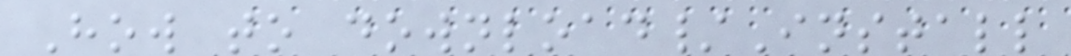How to download/Install
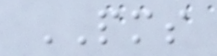PMS
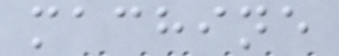machine
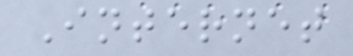Internet
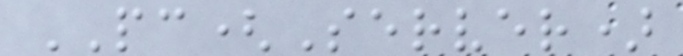PC(Server)
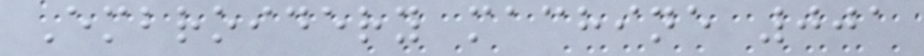Embroidery machine 001
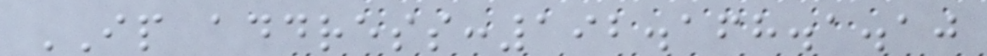IP address:192.168.1.10
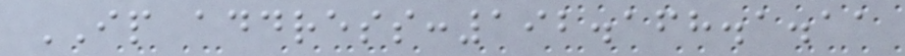IP address:192.168.1.11
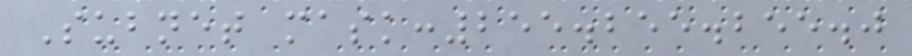Subnet mask:255.255.255.0
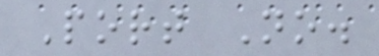Port No.
